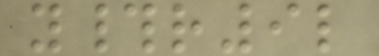y#r9l
